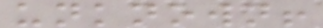unknown!
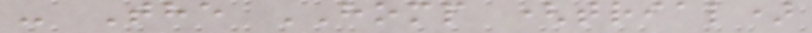- The HOMP (trial)
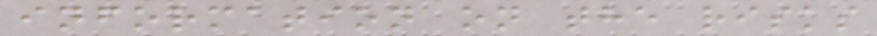information on the risks
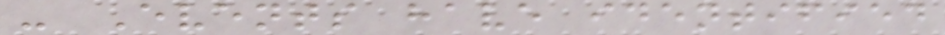- Events have identified
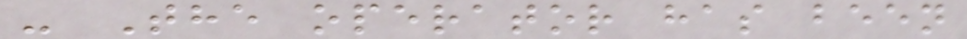- The operator has been
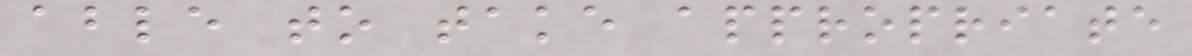able to take appropriate
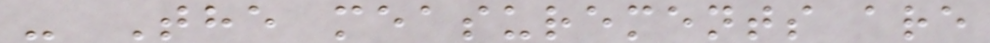- The measurements are
